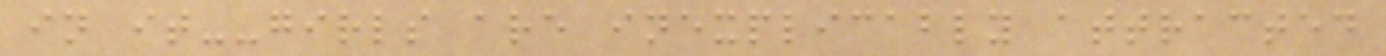in it--girls are inexplicably attracted
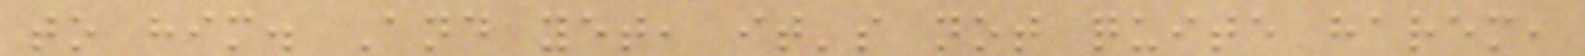to him. And yet, it's not quite harem,
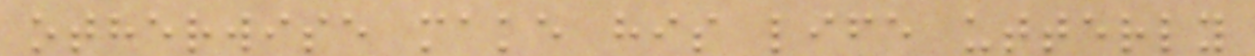otherwise make his life utterly
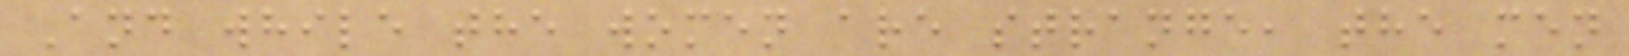And while the women are strange, the men
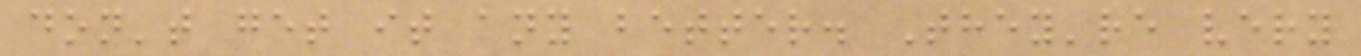don't get it any better. They're very
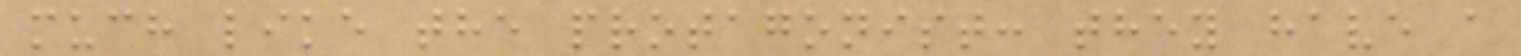much like the protagonist: they have a
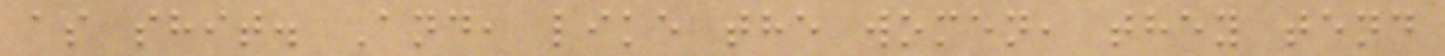as shit. And, like the women, they tend
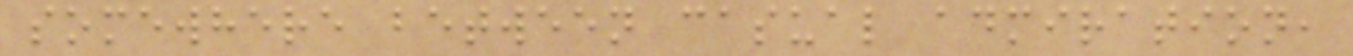somewhere between casual admiration,
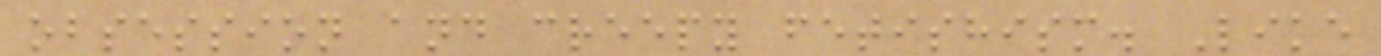obsession and creepy fetishism. Like
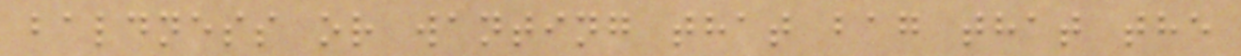baldness or wanting that bag that the
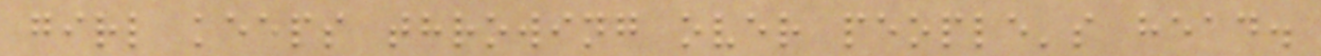girl keeps throwing over people's head.
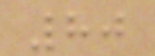80
